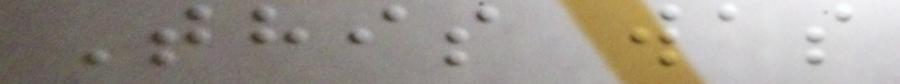This was
